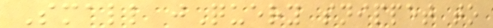Small jQuery snippet to
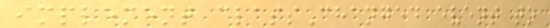implement classChanged event to
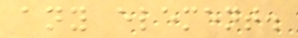any element.
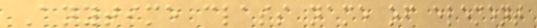Anytime class name of element
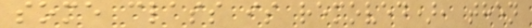some class is removed), then
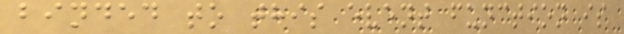binded to this event function is
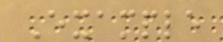Example
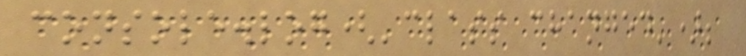console.log('class changed');
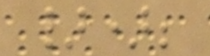});
